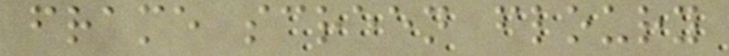frame screen floury
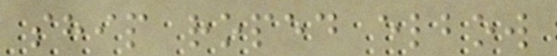ship roped elbow
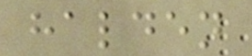halden
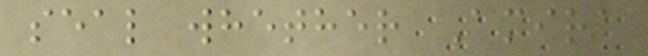seal whether Amira
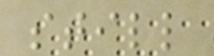still
